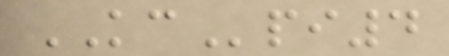KCpi4
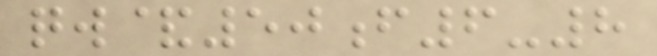qw&50f6-8
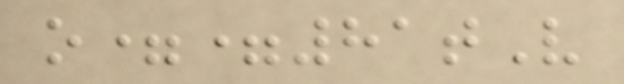o==81tV
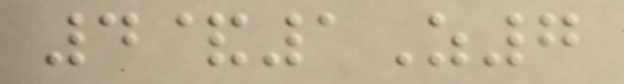4&1Z7
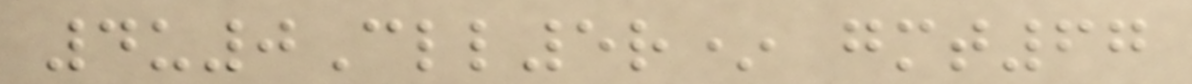4u0Cll5r* gmt67
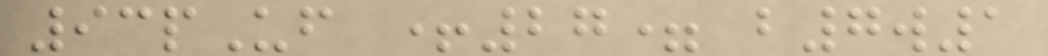93pUf +27= b7w1
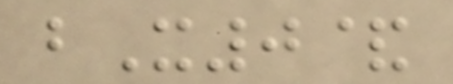bX0&
